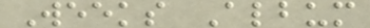Weeks Album
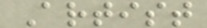Artist
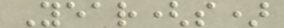Year(s)
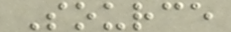Source
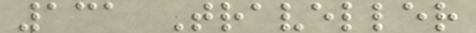131 Traveller
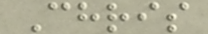Chris
